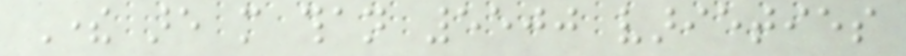There are more than 5500 varieties
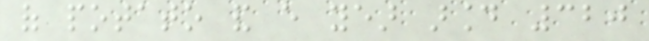of potato and every year around 320
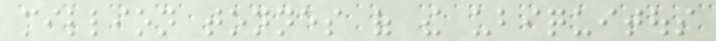million tonnes of the ubiquitous
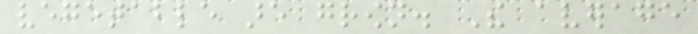vegetable are grown. The average
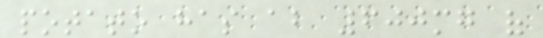potato has about 600mg of
